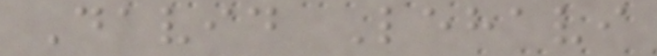David Lehavi
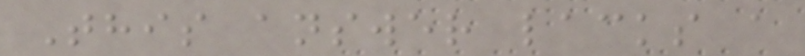This answer lacks a
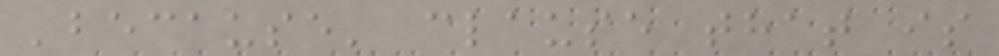'because' clause that is
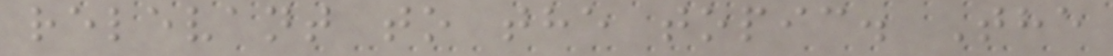relevant to the topic. The
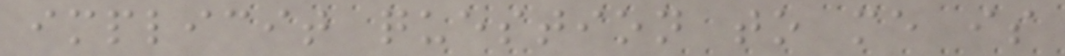implicit question to me is
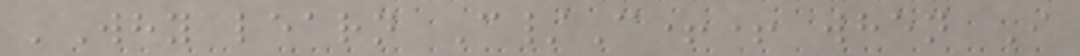'Why learn C/C++ when I
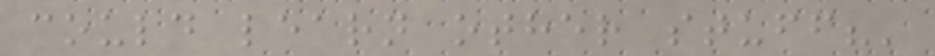could learn other stuff?'
